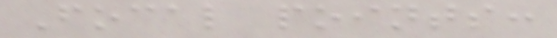Focal points:
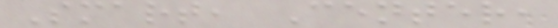Smart, Center,
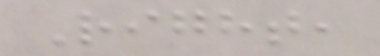Right,
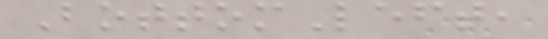BottomLeft,
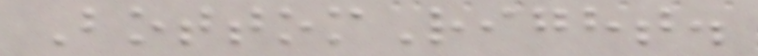BottomRight.
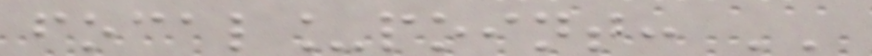focal_point: ''
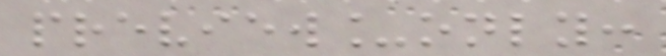preview_only:
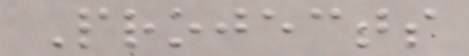Projects
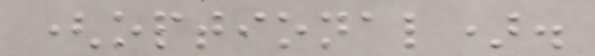(optional).
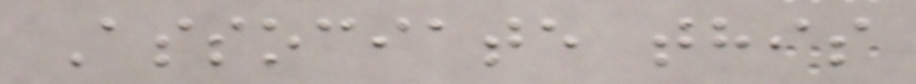Associate this
